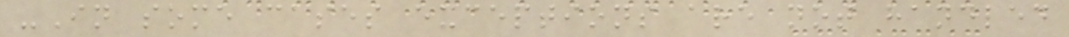-In some cases exceptions are not handled
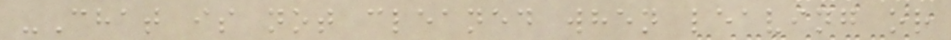-Chat is not cleaned when leaving or
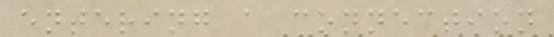entering a connection
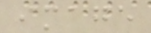image
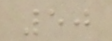50
